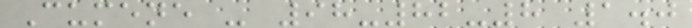Cumene - 98-82-8 1.0
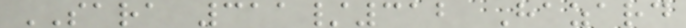SARA 311/312 Hazard
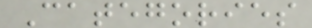Categories
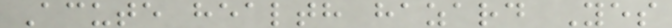Acute health hazard Yes
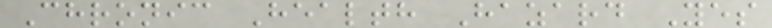Chronic Health Hazard Yes
